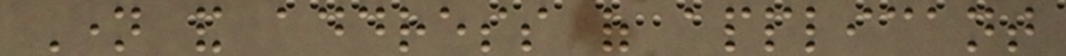Name and address of applicant
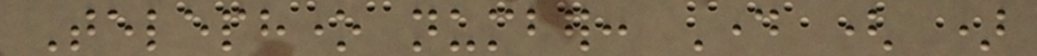Telephone number: Day ( )
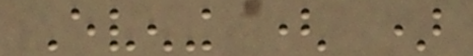Evening ( )
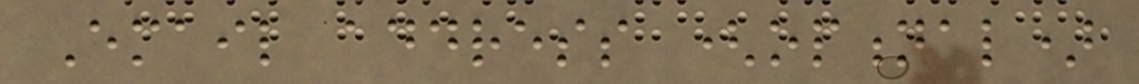Email address (optional)
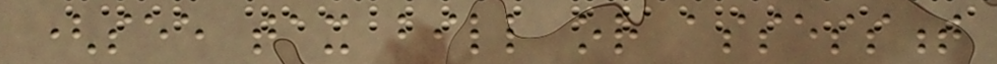(see tax bill or assessment
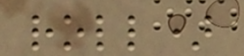roll)
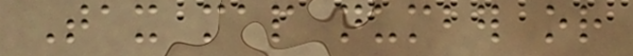Tax map number or
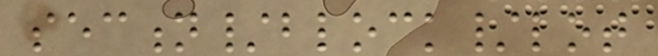section/block/lot
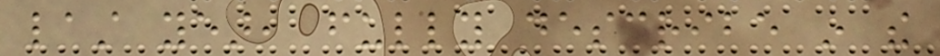last year, fully describe in the
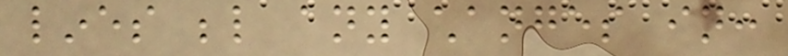lines below any changes in:
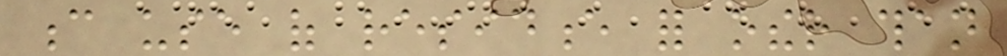c use of residence for other than
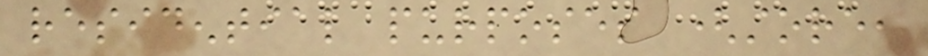residential purposes (store,
